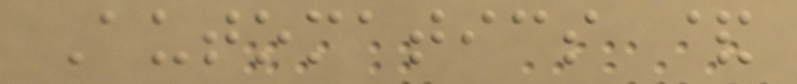Automatics &
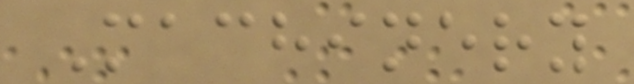Machinery
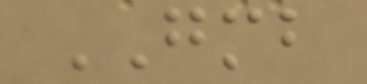GMB
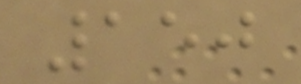150
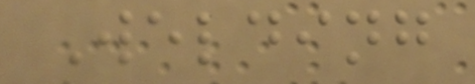Welding
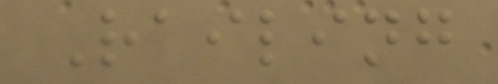Railing
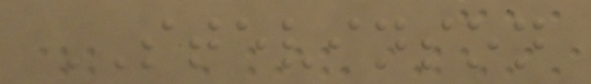STEVINSON
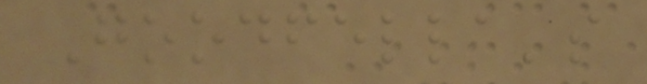Goodfella's
